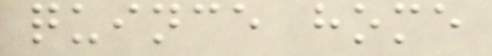quince home
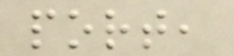port,
